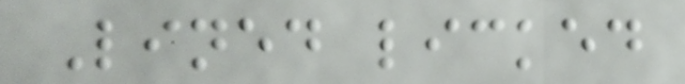Lined licked
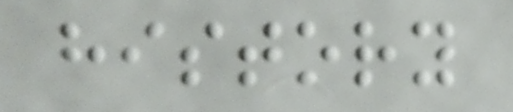history
